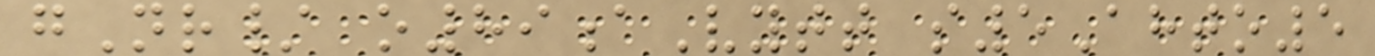gNr/ o89aVytt s5Ahto5
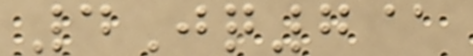4Jq7@
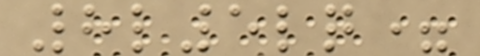8l5lq=
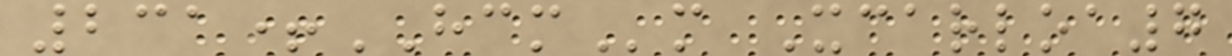231+HCMm Xcarloa7
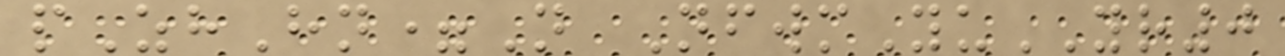pZhHn=N NfwmYuYR0
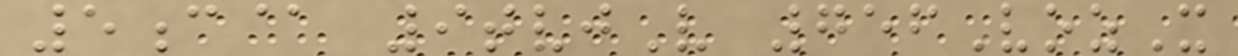5c@ 9tvjV 756VozX
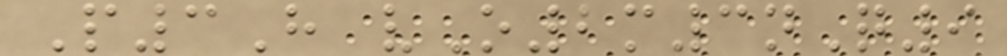P3H vO2m3nQ9
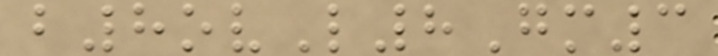b8ovL8Gm3
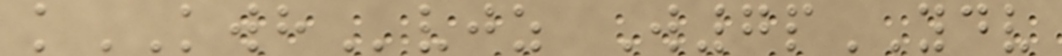kKWHvjz W7pYDV
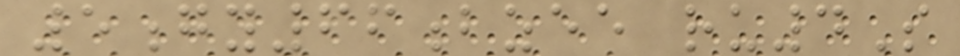5gy66bzee ru4S
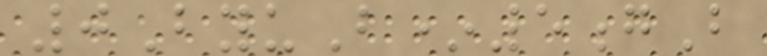0ByuB*5gB
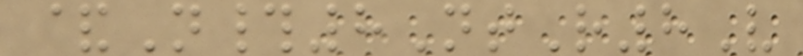&N#8NtR8V
